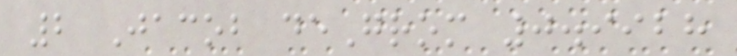2 Jacob deGrom 0.9928
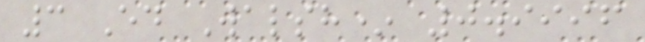3 Ed Walsh* 0.9996
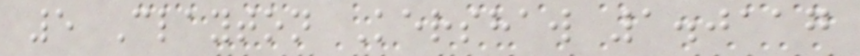5 Clayton Kershaw 1.0117
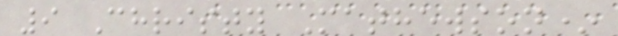9 Christy Mathewson*
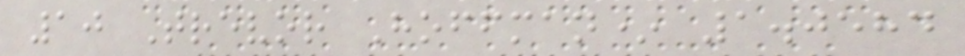10 Trevor Hoffman* 1.0584
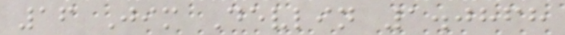16 Jim Devlin 1.0868
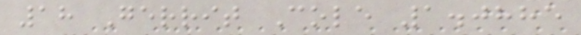18 Gerrit Cole 1.0885
